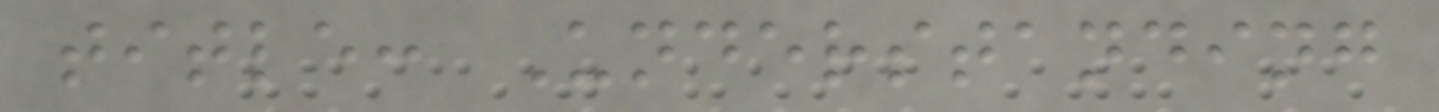title: Understanding
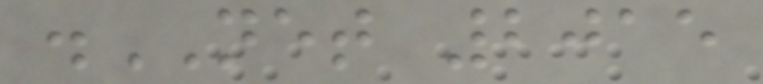.NET 2015
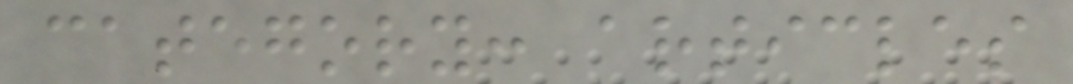category: articles
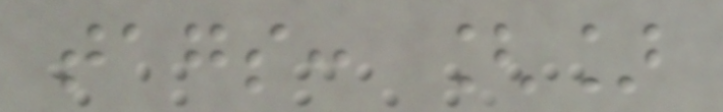tags: []
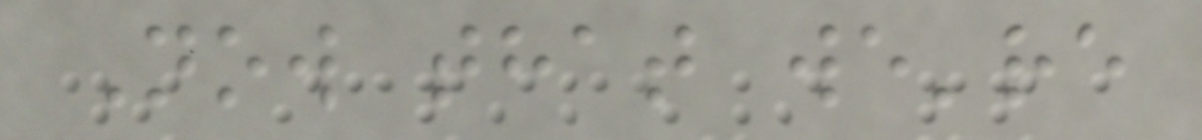Now that we're
